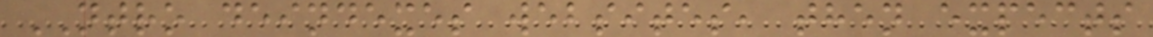NTRO deindexes websites, then expects
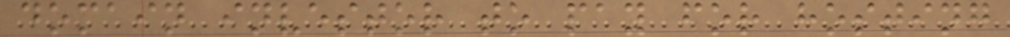domain investor to pay for hosting
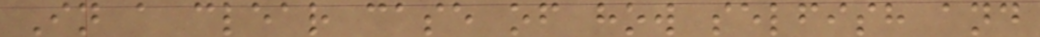In a clear case of how selfish and
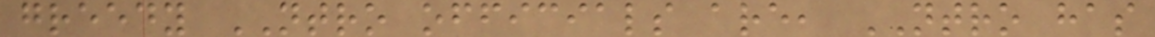greedy NTRO officials are, NTRO has
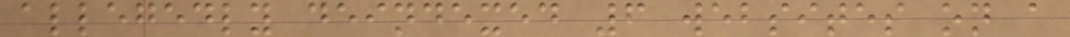allegedly deindexed 6 websites on a
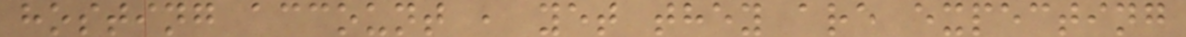hosting account , yet they are expecting
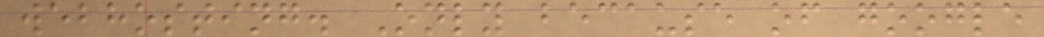webhosting. Only because of google
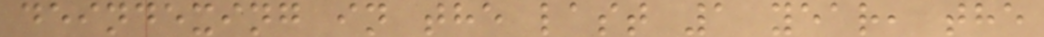deindexing in the last 1 year, the
